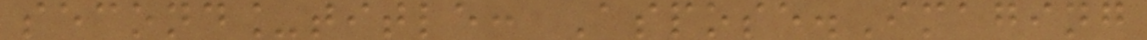second_title: Aspose.Imaging
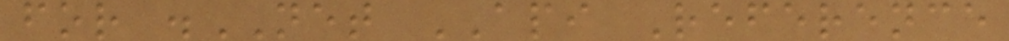for .NET API Reference
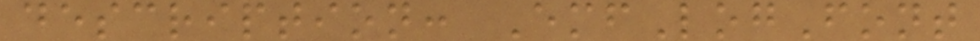description: EmfLogFont
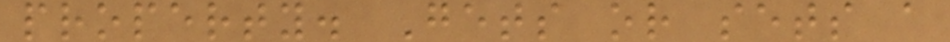property. Gets or sets a
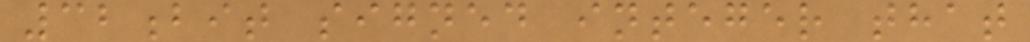32bit signed integer that
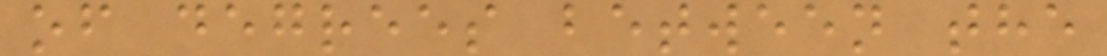of degrees between the
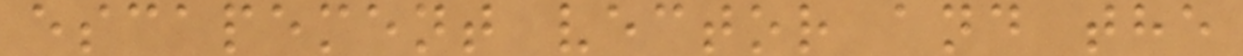escapement vector and the
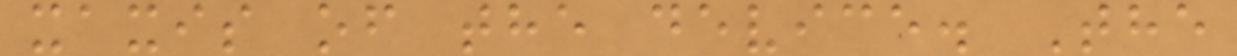xaxis of the device. The
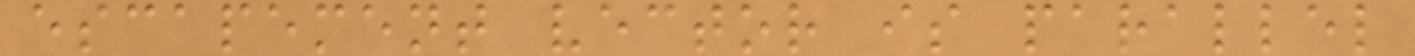escapement vector is parallel
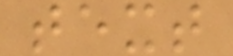text
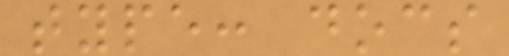type: docs
